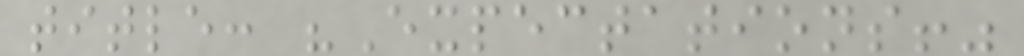title: "Expectations!"
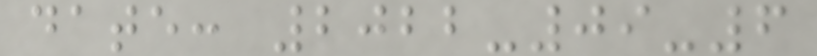date: 2022-09-6
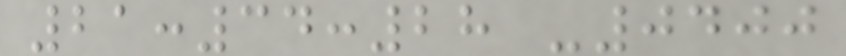21:34:28 -0400
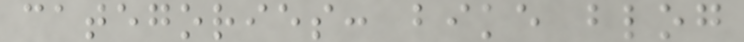categories: bike blog
